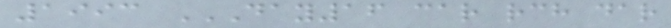1993 DAY16 CAR RCH DAR
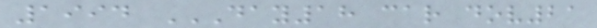1994 DAY18 CAR DOV21
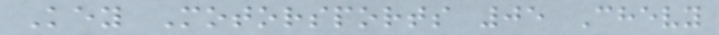Key Motorsports 05 Chevy
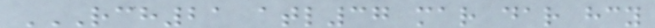RCH21 ATL37 MAR DAR HCY
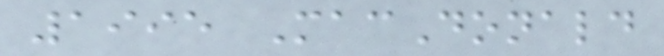1995 MacDonald
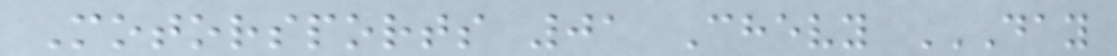Motorsports 01 Chevy DAY
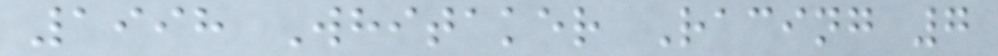1998 Whitaker Racing 7
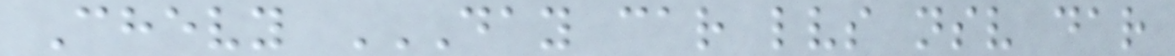Chevy DAY CAR LVS NSV DAR
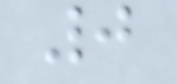0
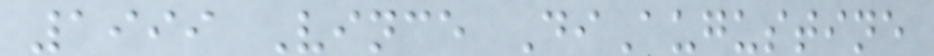1999 Vince DiAugustine
